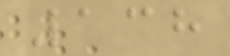138
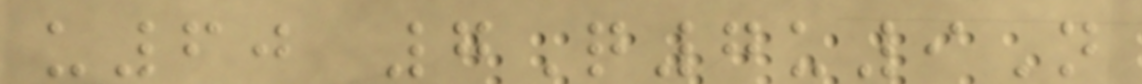u60 7Q7u9N
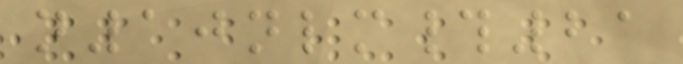n10nlm#21
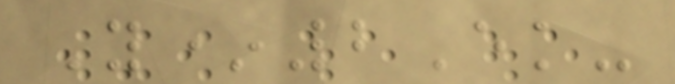Y*2Ek-
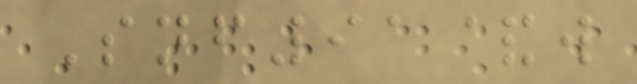Snf91&w
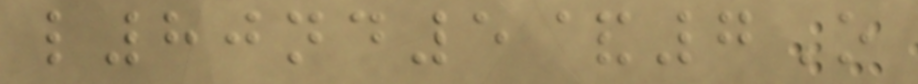l80nd5&7O
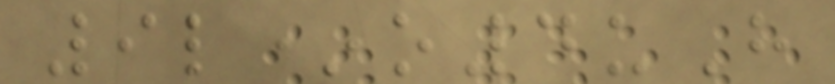9l*o4uH
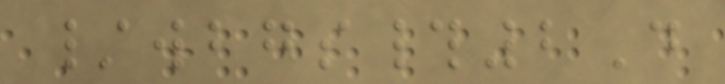/wbgs#2D
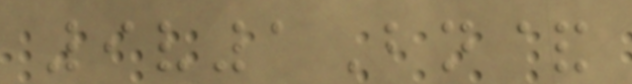9v1Bn&
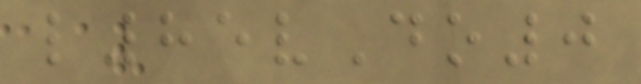l85vDo0
